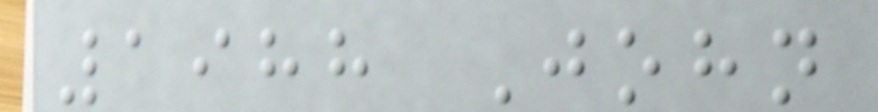1988 John
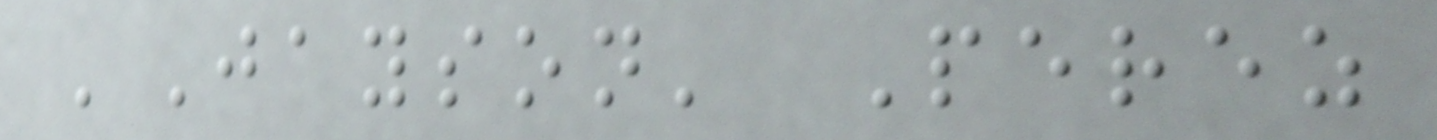'Jayson' Perez
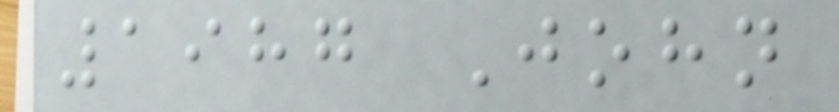1987 John
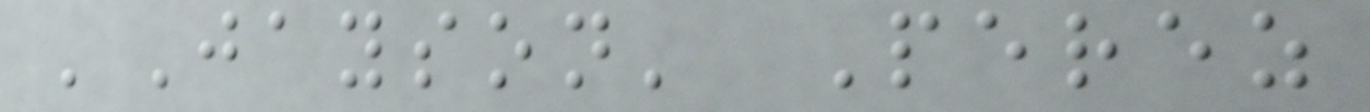'Jayson' Perez
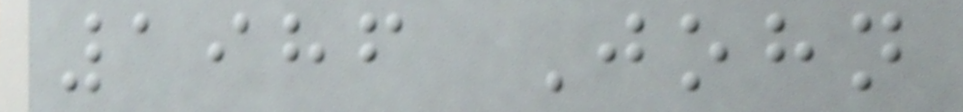1986 John
